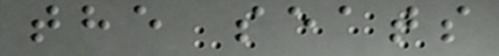the seats
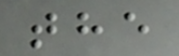the
